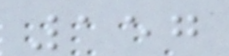157
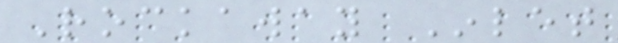Rockaway Inlet
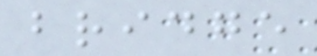bridge
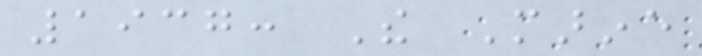1937: The Marine
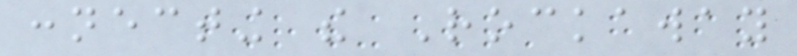connecting the Rockaway
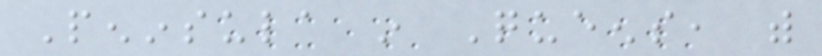Peninsula in Queens, with
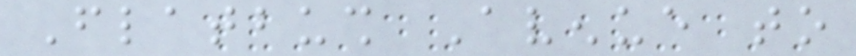Flatbush Avenue to
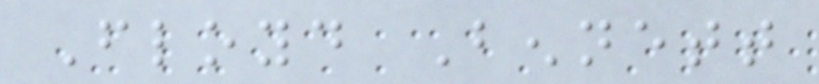Floyd Bennett
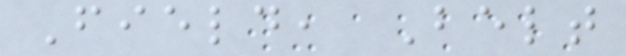Field, Belt
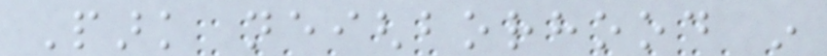Park neighborhood in
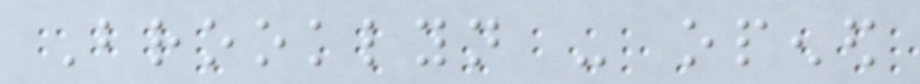Brooklyn - opened
